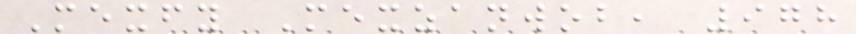Mexfy Mexzanwob, 978
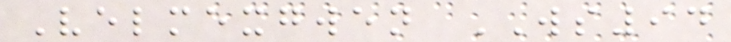Velmexgwen WS94
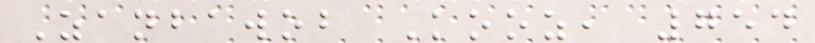Zanbawob Kooz, 754
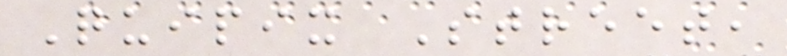Quipix Street,
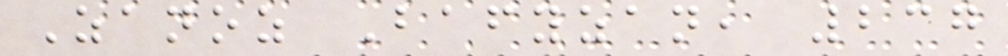Zanoz Bafyzan, 237
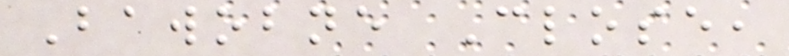Bawobne Close,
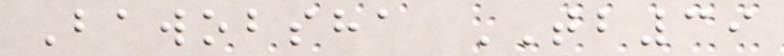Bawobsha TB39
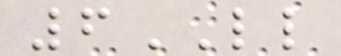6LL
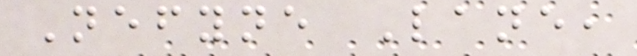Nefyne Lane,
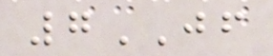7JF
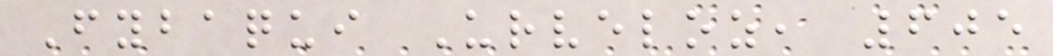Fybaqui Urveloz, 605
